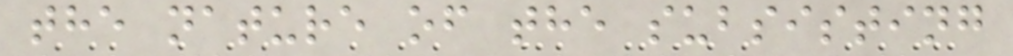the nature of the subsisting
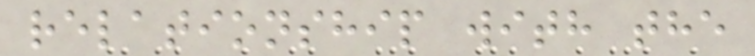relationship with the
